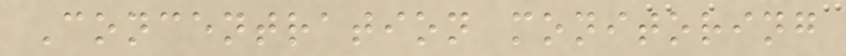Concentration monitoring
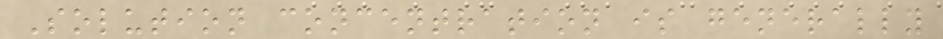Solution concentration is generally
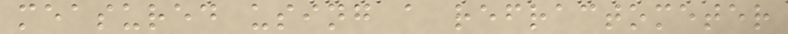measured using a refractometer
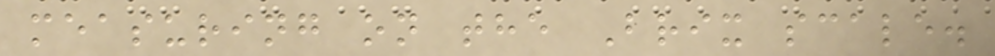measuring on the Brix scale.
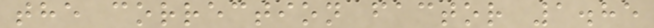the correction factor 1.85
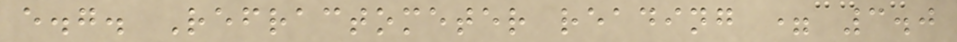e.g. Refractometer reading = 3.0
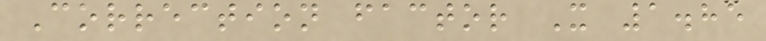Correction factor X 1.85
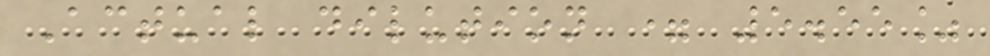Actual dilution = 5.55%
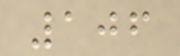106
